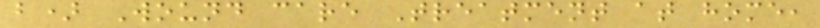b) Wound care Treatment at home,
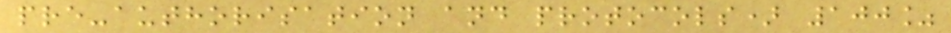pre-authorisation and protocols) 100%
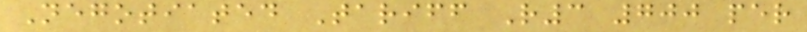Negotiated Tariff R3 700 per
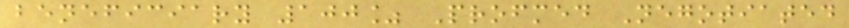beneficiary 100% Profmed Negotiated
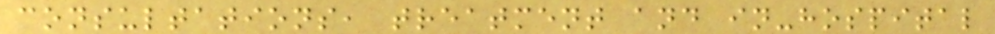consultations, treatment and in-hospital
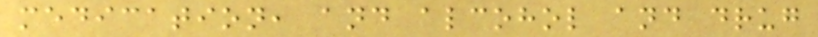medication, and alcohol and drug
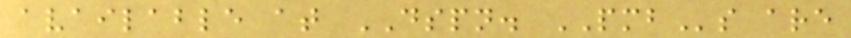available at DSPN. PMBs are
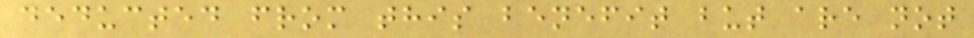deducted from this benefit but are not
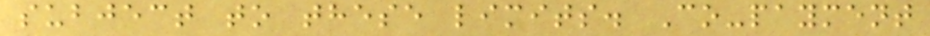subject to these limits. Co-payment
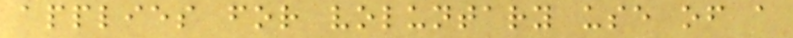applies for voluntary use of a
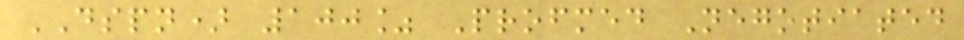DSPN) 100% Profmed Negotiated
